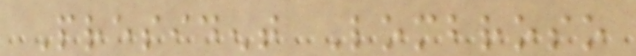President Lombroso
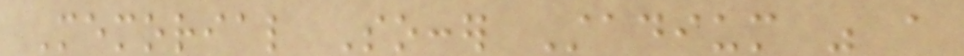Memorial Soccer Stadium was a
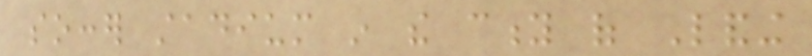soccer stadium in the city of Landing
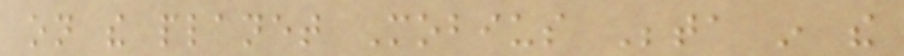on the planet Mobius Beta in the
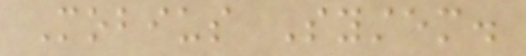Mobius System.
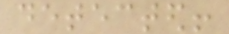detected!
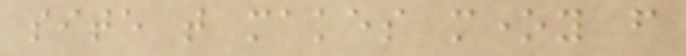site that makes money from
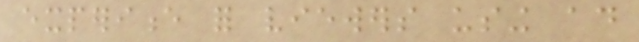experience for viewers using ad
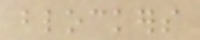blockers
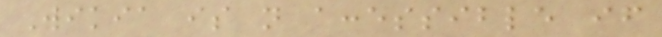Wikia is not accessible if
